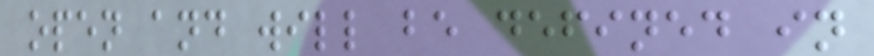open and will be defined in
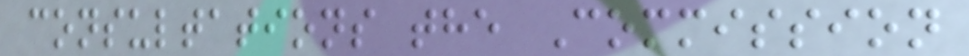consultations the Commission
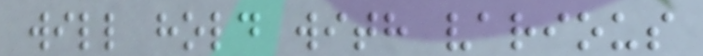will hold with various
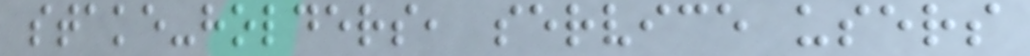stake-holders, service users
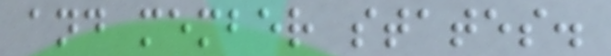and member states.
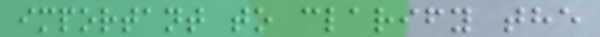important to clarify the
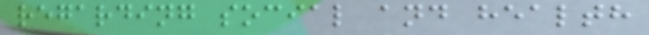regarding social and health
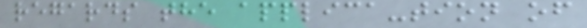regards the applica-tion of
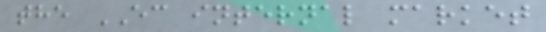the EC internal market
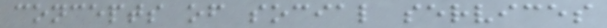concepts of social services
